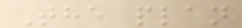The plan
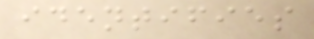identifies
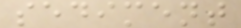sediment
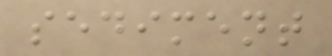sediment
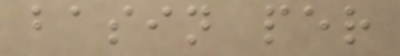basin per
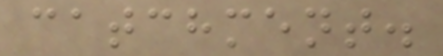catchment.
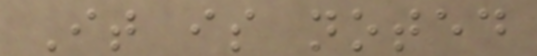It is noted
